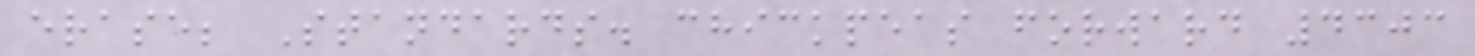erase; Standards. chickpeas forward 4303
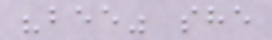"bee" she
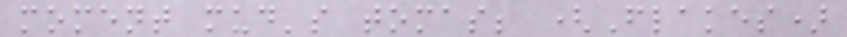moment mud's tomas; (Flakes)
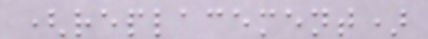(replacement)
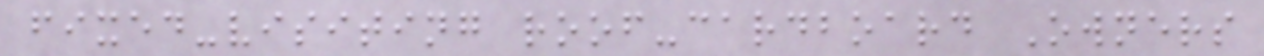fixed-visiting roof-cardboard Owners
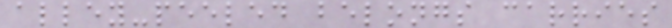alley-peeled belongs carries
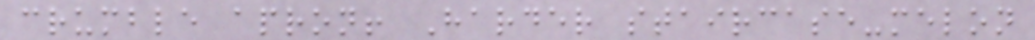crumble apron! Harder staircase-melon
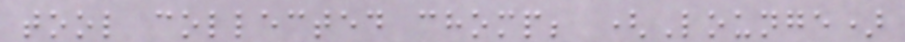tool collected chomp; (Lounge)
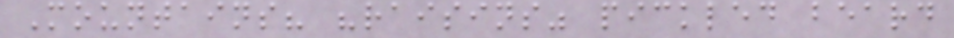Mountains? "raisins" pickled beard
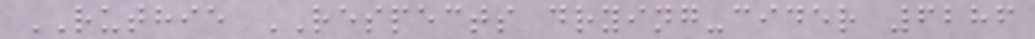RUTHIE RESPECTS drying-cider 6286
